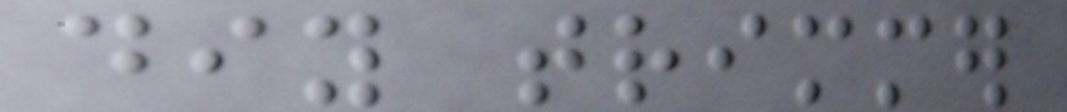diy trimmer
